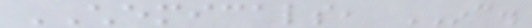CHEMICALS, INC.
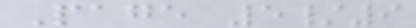Page 5/9
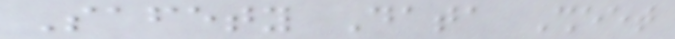Safety Data Sheet
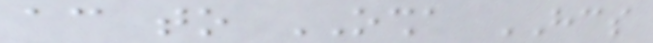according to OSHA HCS
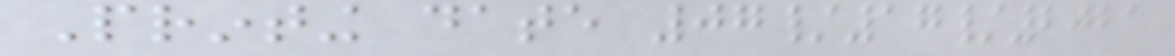Printing date 07/17/2021
